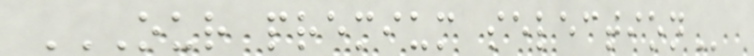OUR PREMIUM SELECTION
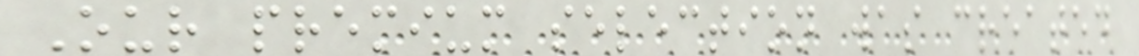Our premium selection was created
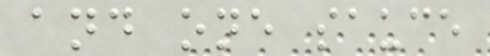and one sauce
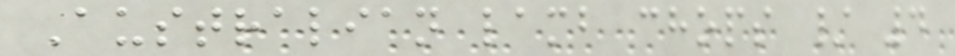Australian lamb chops / 4
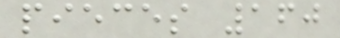pieces 160
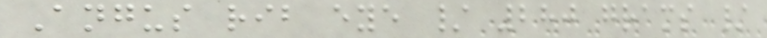Angus rib eye / 280 grams /
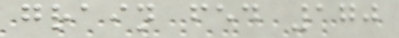grain fed 170
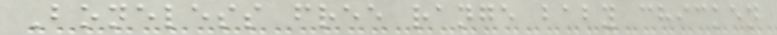Boneless free range baby chicken
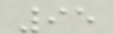95
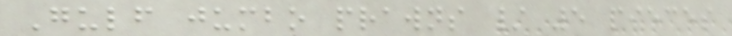Gulf jumbo prawns / 5 pieces
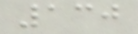130
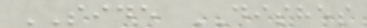SIDE DISHES
